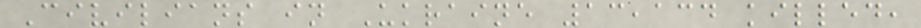Civilians in Ukraine 13,134 killed,
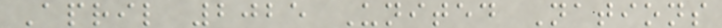April 2025 United Nations
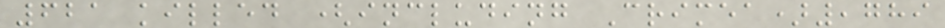621 killed (including Crimea),789
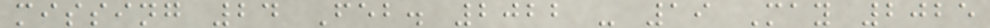missing 24 Feb. 2022 - 19 May 2025
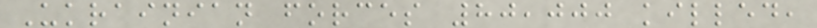Ukrainian forces 80,000 killed,
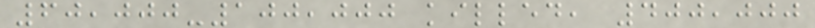60,000-100,000 killed, 400,000
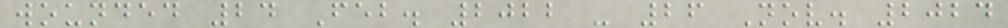wounded 24 Feb. 2022 - 26 Nov. 2024
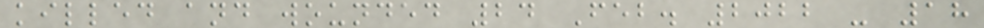killed and wounded 24 Feb. 2022 - 18
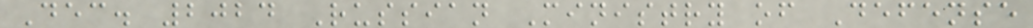Dec. 2024 Russian Ministry of Defense
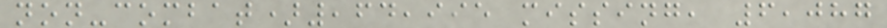non-combat),64,995 missing, 6,087
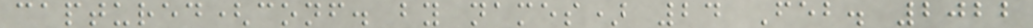captured(conf. by names) 24 Feb. 2022
